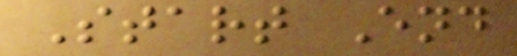Start End
